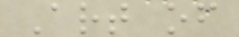Art of
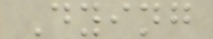Dying
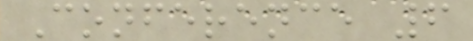Conference 6
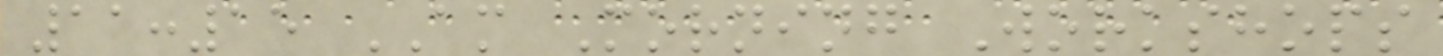11:15 AM Morning Workshops
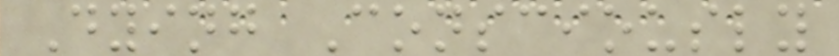Dying Consciously
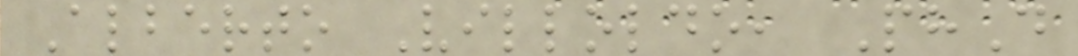Alberto Villoldo, PhD
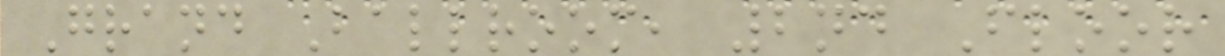Grand Ballroom, 2nd Floor
